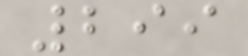299
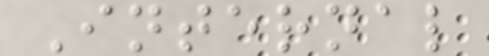Internal
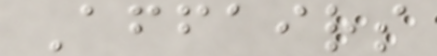Affairs
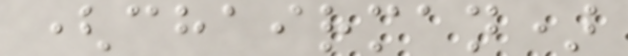(chairman)
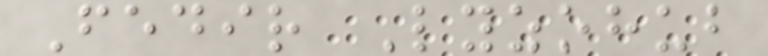Fedir Lyzohub
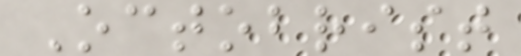Octobrist
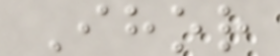Ihor
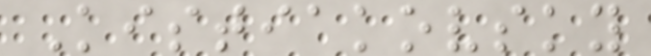Kistiakovsky
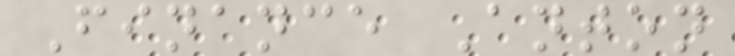Finance Anton
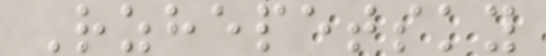Rzhepetsky
